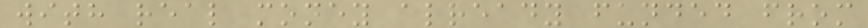with real money already funded from
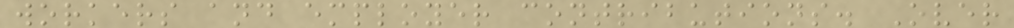workers and employer contributions. Over
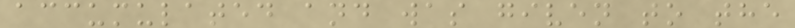accumulated and was given to the
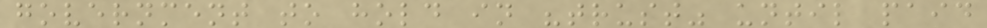government to hold in "trust" until paid
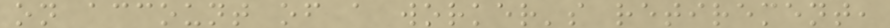on account of a worker's retirement,
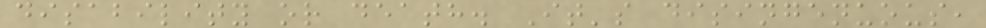disability or death. It's disingenuous,
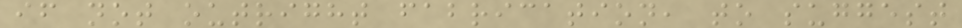if not outright fabrication, to suggest
